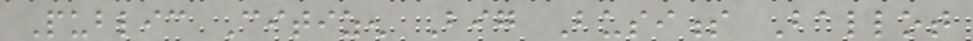Public Citizen Big Business Ballot
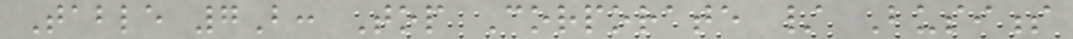Table 7B: Top Corporate / Business
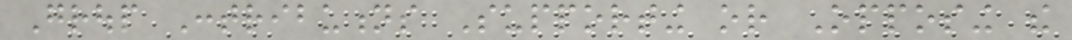Group Contributions Supporting or Opposing the
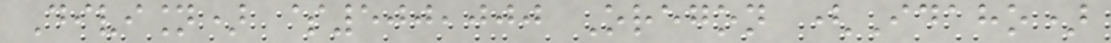Division) $500,000 Oregon (Idaho)
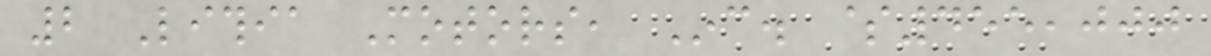2 Lithia Motors, Inc. $455,000
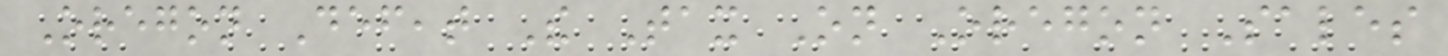Oregon Defeat The Tax On Oregon Sales
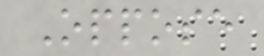Oppose
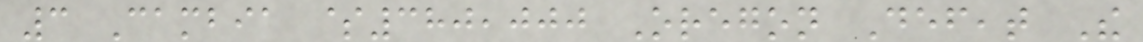3 Cambia $380,000 Oregon Defeat The
